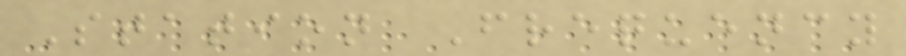Station Frequency
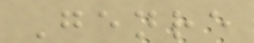Genre
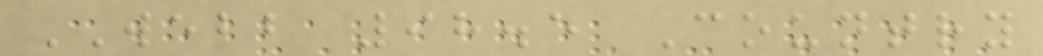WEBB 98.5 Country
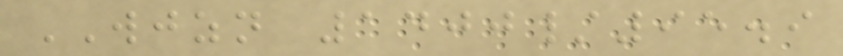WJZN 1400/95.9
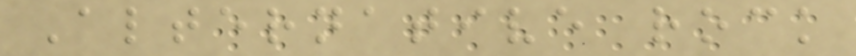Alternative rock
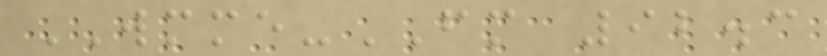WMME-FM 92.3
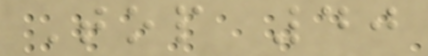Top 40
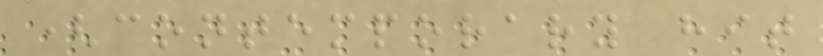(contemporary hit
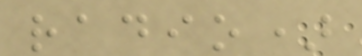radio)
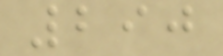290
